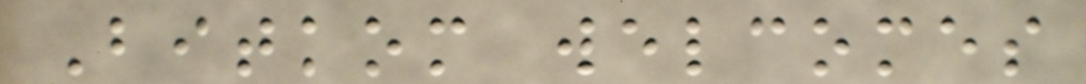Bitkom welcomes
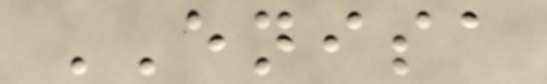ENISA
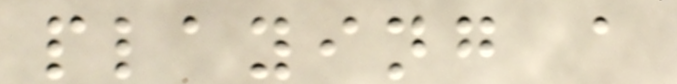playing a
